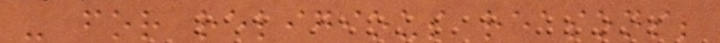- for religious reasons;
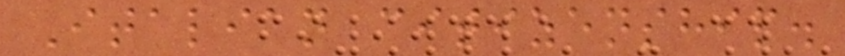Italian citizenship.
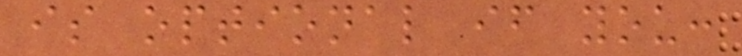is optional if you:
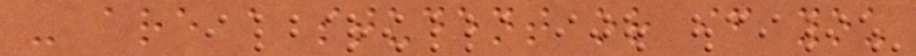- are a student or if you
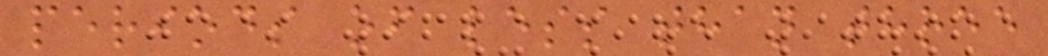periods of less than three
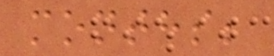months;
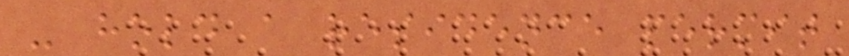- hold a residence permit
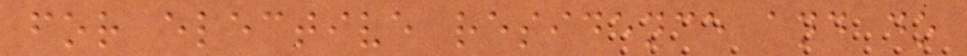for elective residence and do
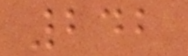242
